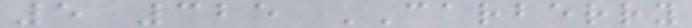5 325 CARBERRY
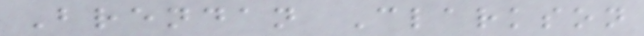Brendan Clarkson
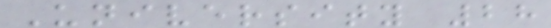University 28
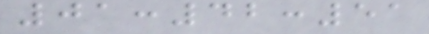01:42:51
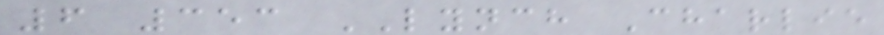6 353 LYNCH Charlie
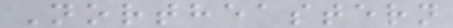Northeastern
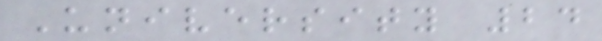University 24
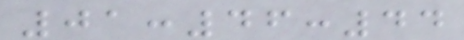01:46:44
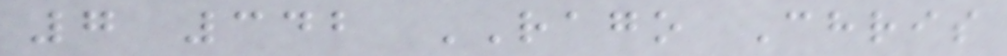7 342 RAGO Chris
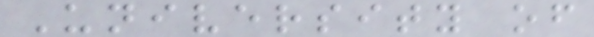University of
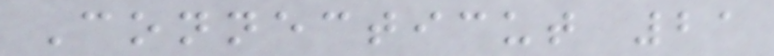Connecticut 21
